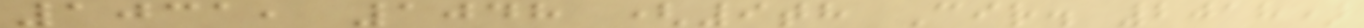1031, 1048 (9th Cir. 2018)
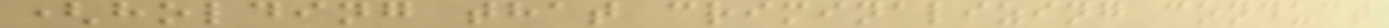(holding that criminalizing conduct
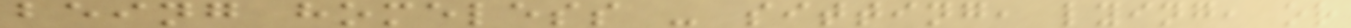being homeless - sitting, lying, or
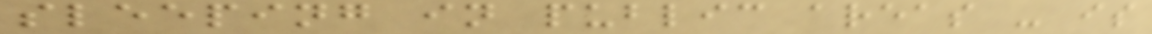sleeping in public areas - is
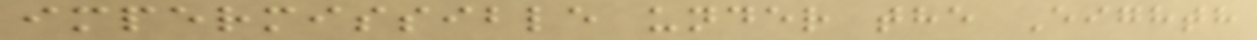impermissible under the Eighth
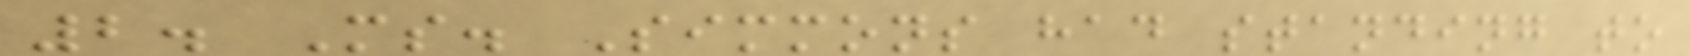2. Ms. Simmons had standing to
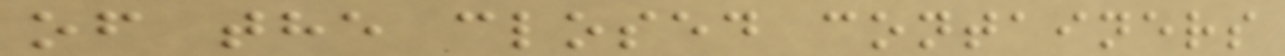of the closed containers
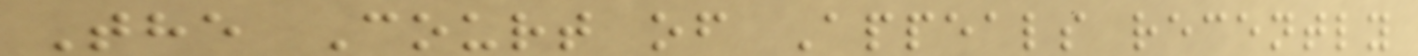The Court of Appeals recently
